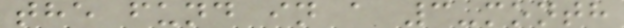the fund in a 3-month
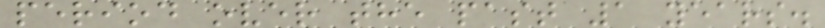period over the past 1 years.
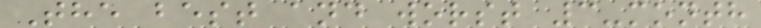The best and worst 3-month
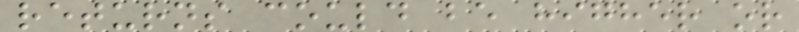returns could be higher or
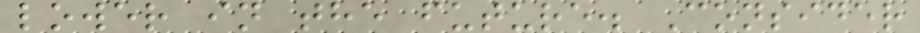lower in the future. Consider
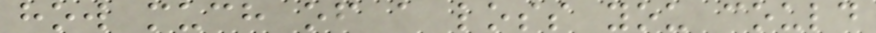how much of a loss you could
